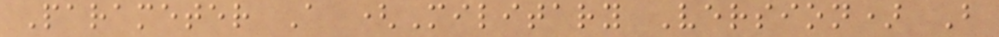Parameter A (Military Version) B
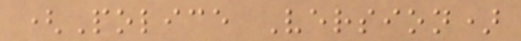(Police Version)
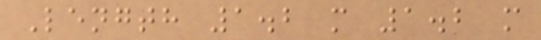Length 1.2 m 1.2 m
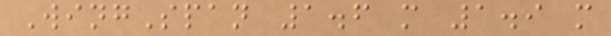WingSpan 1.6 m 1.9 m
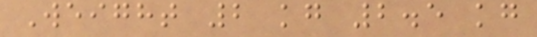Weight 2 kg 2.5 kg
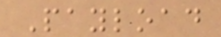Payload
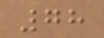78
